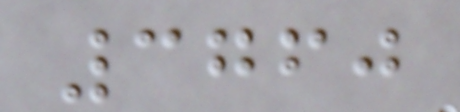3760
